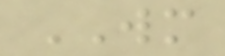WM
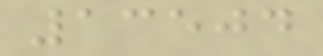13504
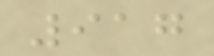917
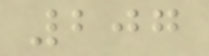207
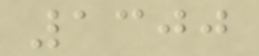1300
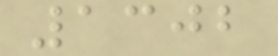1302
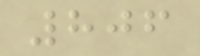806
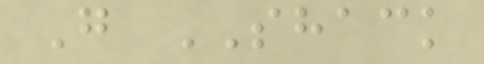G SHACK
